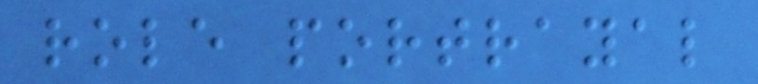role portrayal
